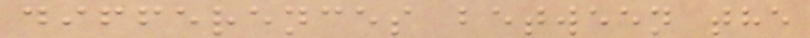differences between the
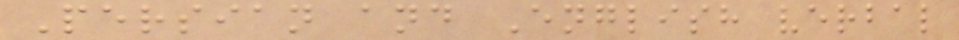Persian and English verbal
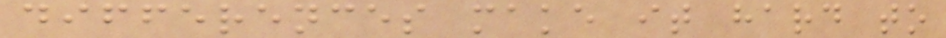differences make it hard to
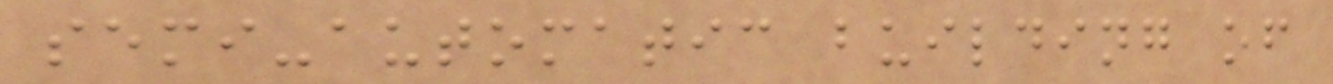semi-automatic building of
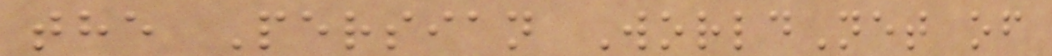the Persian WorldNet of
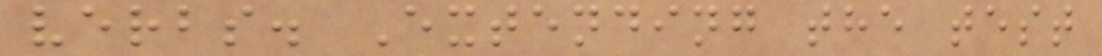verbs. Extending the test
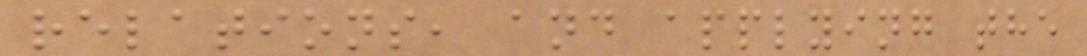relations, and applying the
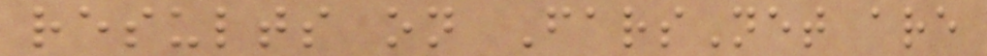results on FarsNet are
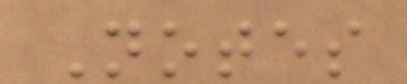Notes
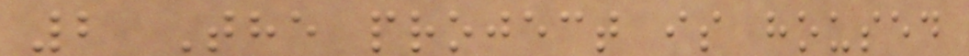2 The project is housed
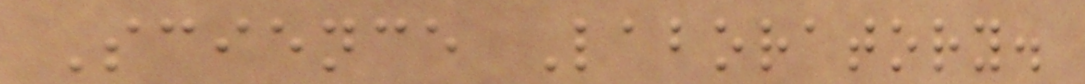Science Laboratory.
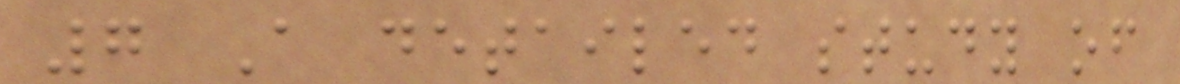7 A detailed study of
